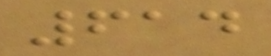614
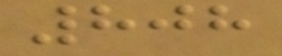808
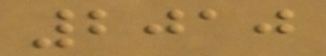2010
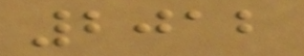2012
